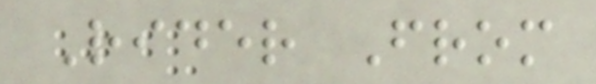Rider From
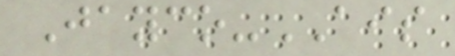Jayco-AIS
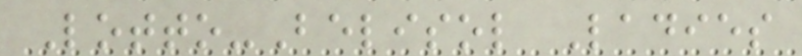Lotto-Belisol Ladies
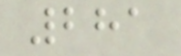281
